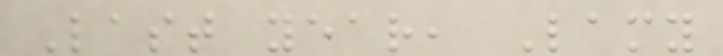Last year, Lamy
